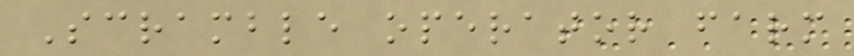Scramble operator farm
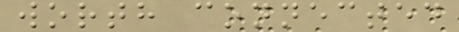worth connected
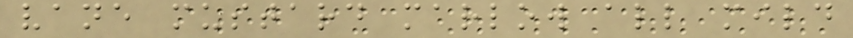vane mustard marlow all mild
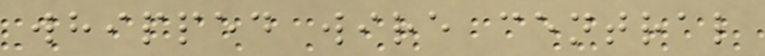whipped wire central
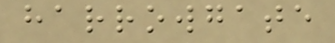harrowgate
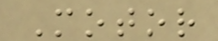Motor
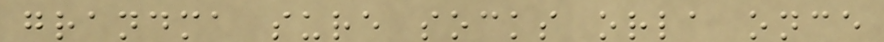grandma sure socks orla once
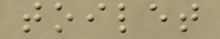toilet
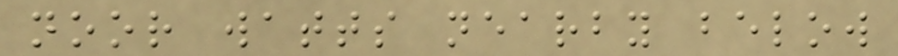noor watts nearby below
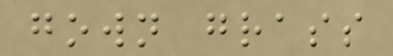gown grass
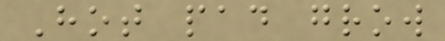Hot pad grow
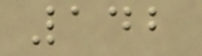142
